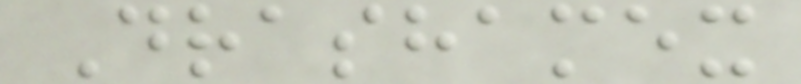Drashamex
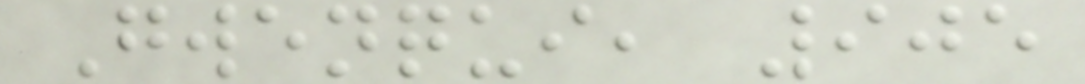Gwenqui, 905
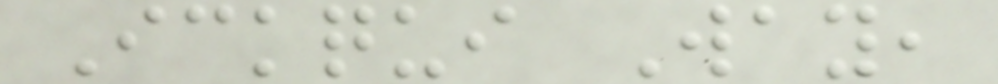Ickqui Way,
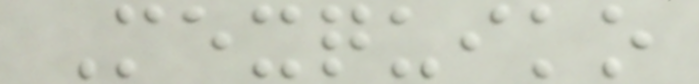Mexquiko
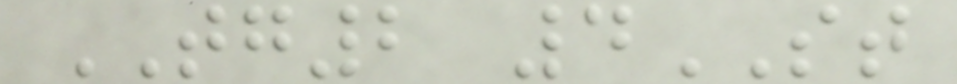TG2 4ST
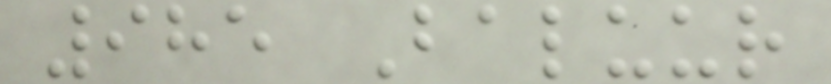985 Baluur
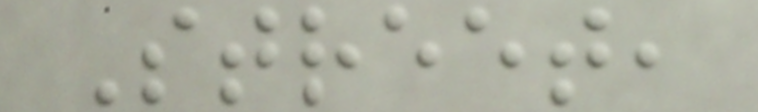Street,
